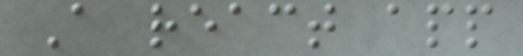A react app
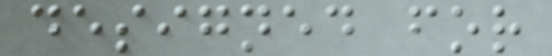designed for
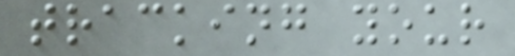tracking your
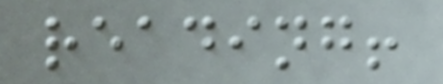reading!
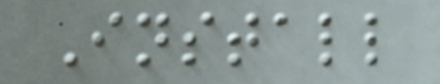Install
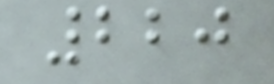220
